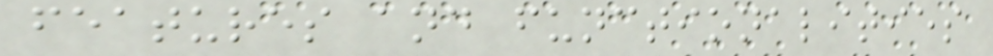features and functionalities
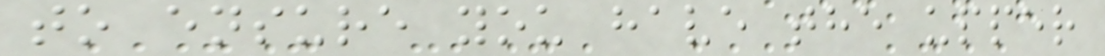to ensure you have the upper
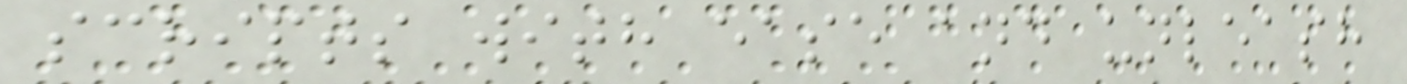scripts with ease and unleash
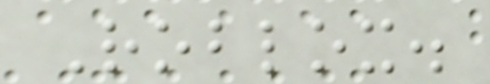Roblox.
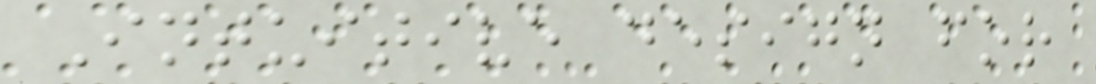Intuitive design for
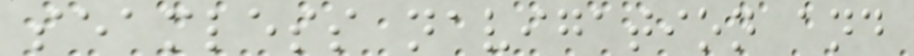seamless navigation and
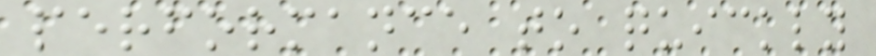performance to quickly
